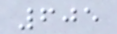605
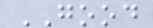GOOD
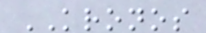KRONOS
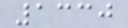1330
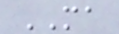MA
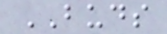BUDS
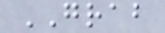GRAB
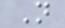N
